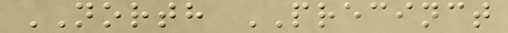NORTH PRECINCT
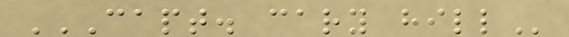CAPT. CARY HILL
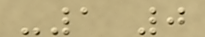-1 0
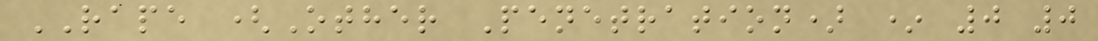RAPE (Other Penetration) * 0 0
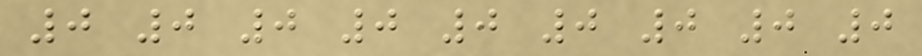0 0 0 0 0 0 0 0 0
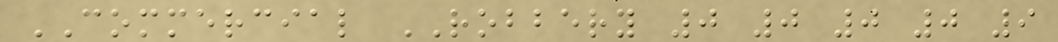COMMERCIAL ROBBERY 0 0 0 0 9
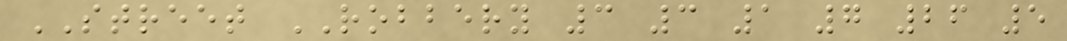STREET ROBBERY 3 3 1 7 26 5
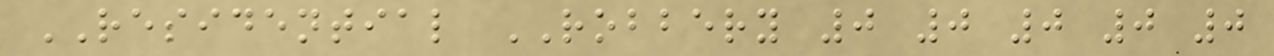RESIDENTIAL ROBBERY 0 0 0 0 0
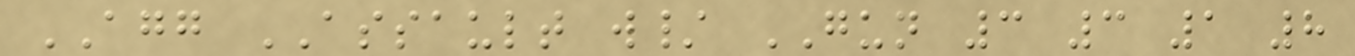AGG ASSAULT w/ GUN 3 3 1 8
